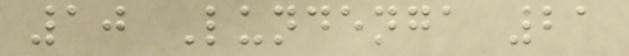10 Lundenga 21
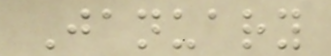January
